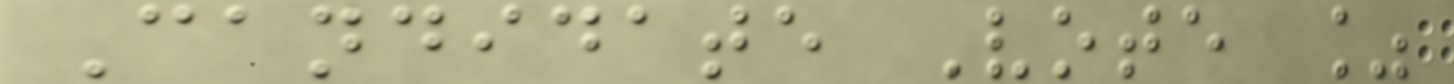Candidate Vote %
